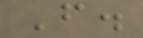F.
